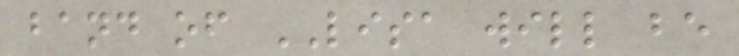band of LISA will be
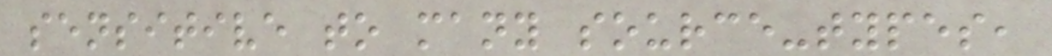sensitive to many source-types,
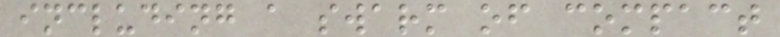including a swarm of compact
